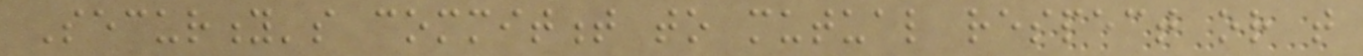Security's commitment to mutual respect or that
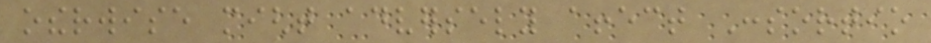otherwise might adversely affect Consortio
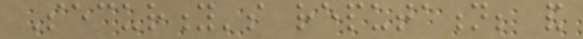Security's reputation; and
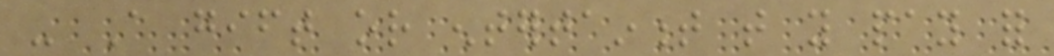- A gift or entertainment that you pay for
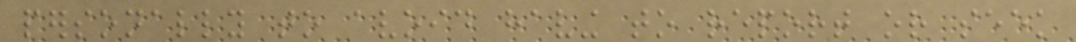personally to avoid having to report or seek
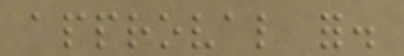approval for.
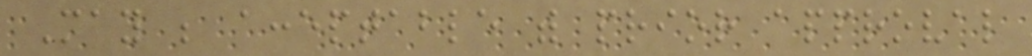May be acceptable with prior approval
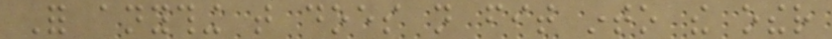For anything that does not fit into the other
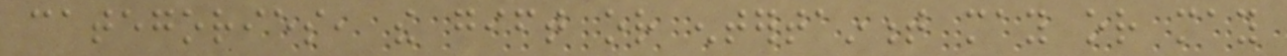categories, the gift or entertainment may or may
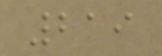219
